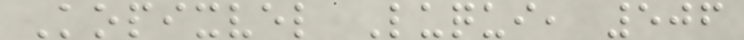Kopixvel Luqui, 506
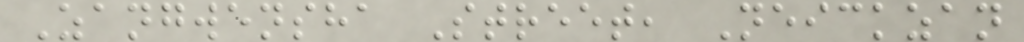Zangwensha Street, Neickzan
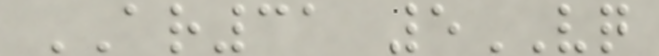AR31 5VQ
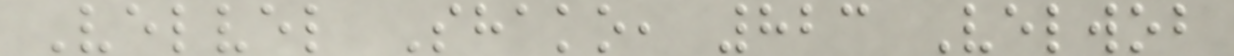Velvel Shako, 823 Velwob
